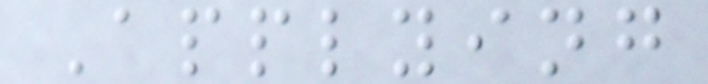Applying
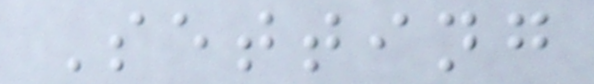Setting
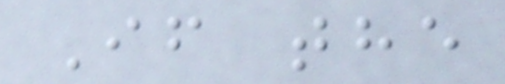If the
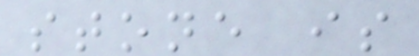stone is
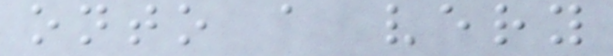onto a very
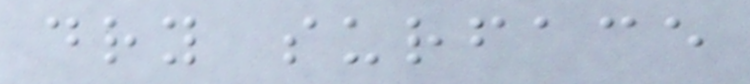dry surface
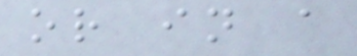or in a
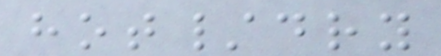hot/dry
